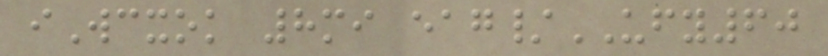iWcxok 8mi eag/UFY60
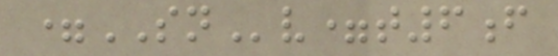=SNv=t6f
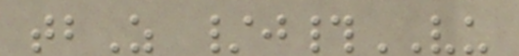tbZ /j#VU
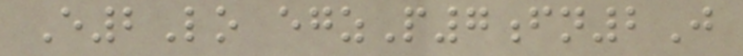E2Lo egzP7fn2J
